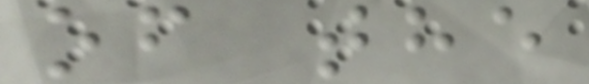of the
